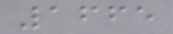1665
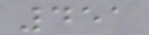451
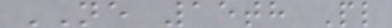NE 15th Pl
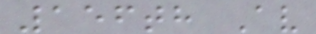156th Av
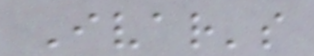Ivar's
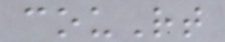couRt
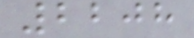2208
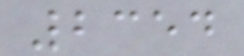2354
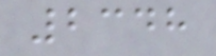2348
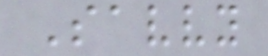Savvy
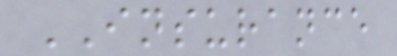INSURANCE
